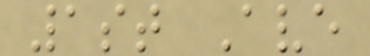1st Ave
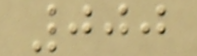000
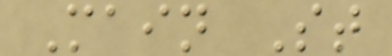Main St
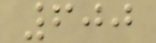600
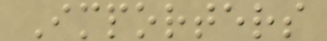Importers
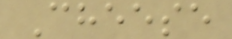Cheese
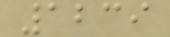1239
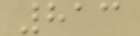813
